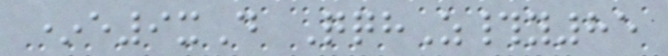*e9xD QqhZ#y85
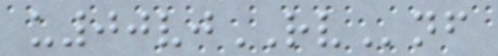u00vjRVnf
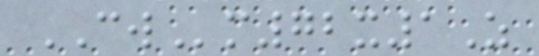CWm72x1Z
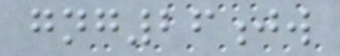gng26jw
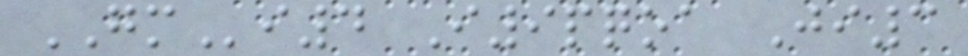GMi4 I9pqoa Ji3
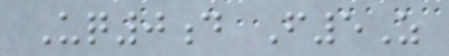Uq0d F5Z
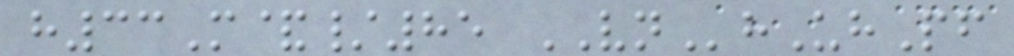h33M&/85 VNhUhPf
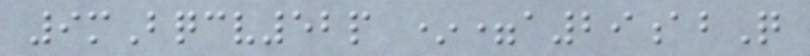9mBqcv52p *=a29abQ
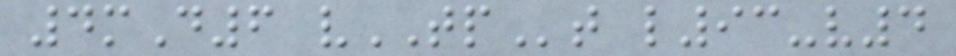4mD6 vTPt l93-v4
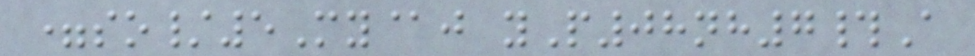=so/5My@j yP08nh7#A
